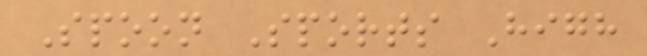Spoon Sports High
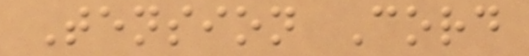Tension Cord
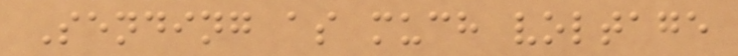Sending as much voltage
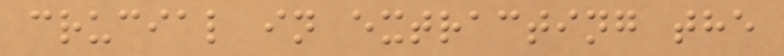crucial in extracting the
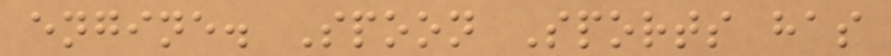engine. Spoon Sports has
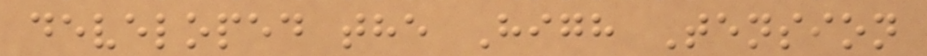developed the High Tension
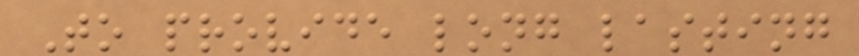To provide long lasting
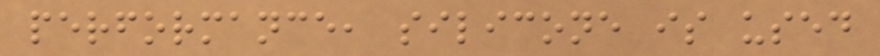performance, silicone is used
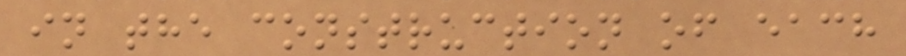in the construction of each
